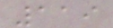119
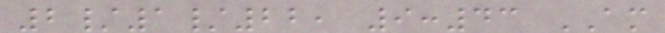2/1/22, 9:43 AM
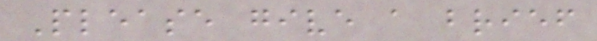Please give a brief
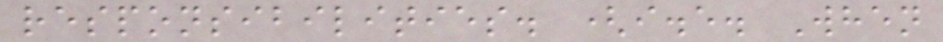responsibilities. (i.e. When
